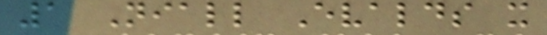1 Niall Evalds x
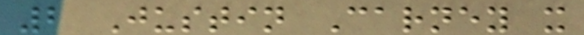2 Justin Carney x
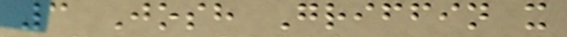3 Josh Griffin x
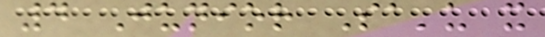4 Junior Sa'u x
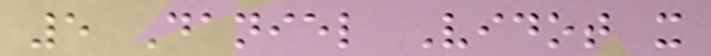5 Daniel Vidot x
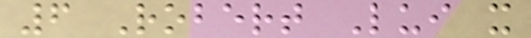6 Robert Lui x
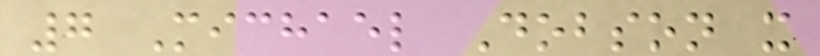7 Michael Dobson x
